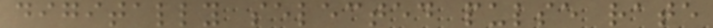digitally selected pulse rate
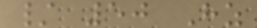/ 50 Hz
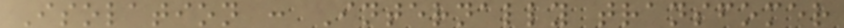Isolation : Internally transfomer
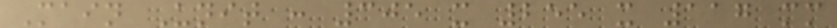Main Unit : 305 x 255 x 117 mm
